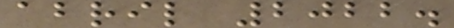abril 2022.
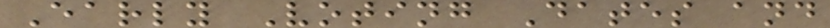Early Voting Dates and
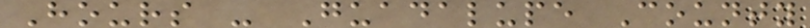Hours - Guadalupe County
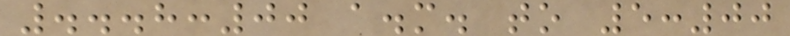...8:00 a.m. to 5:00
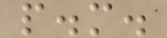p.m.
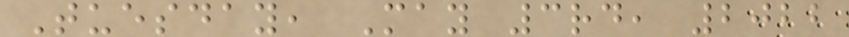Tuesday, May 3rd, 2022
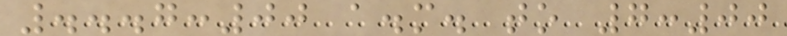...7:00 a.m. to 7:00
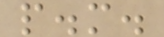p.m.
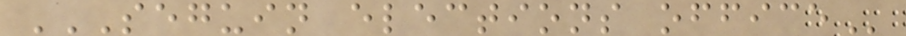SEGUIN ELECTIONS OFFICE
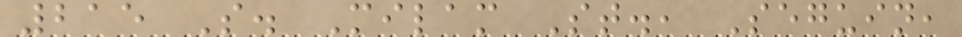215 S. Milam St., Seguin,
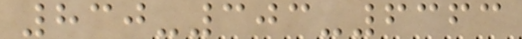830-303-6363
